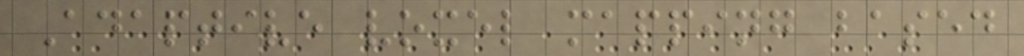Adaptive voxel mapping based
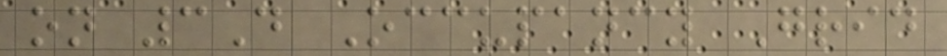on 3D Occupancy Grid
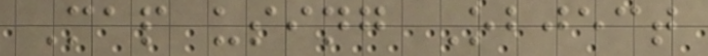Map using Object
